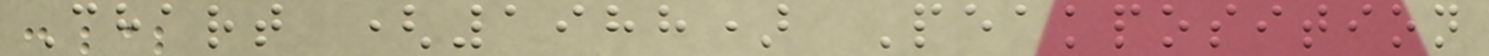Chart (1988) Peakposition
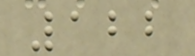122
